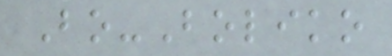Bo-Boliko
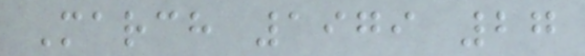March 1979 27
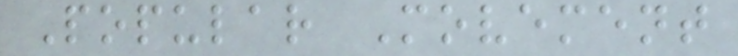Popular Movement
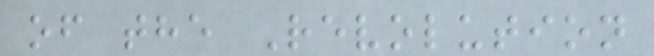of the Revolution
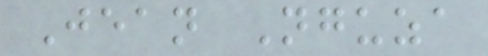Jean Nguza
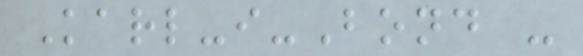Karl-i-Bond -
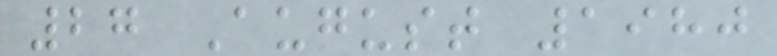27 August 1980
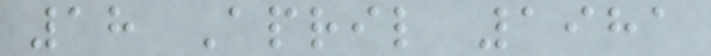18 April 1981
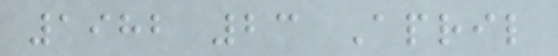1982 23 April
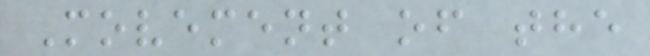Movement of the
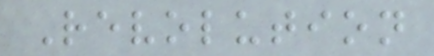Revolution
